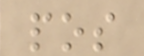pos
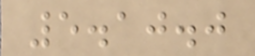5.10.0
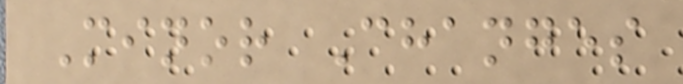Minor Changes
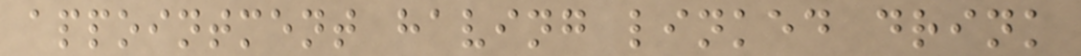appointment having linked drink
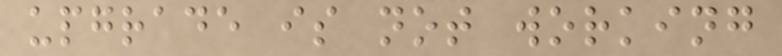upgrade is not working
